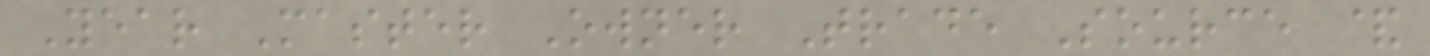Year Master Owner Trade Source &
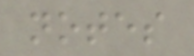notes
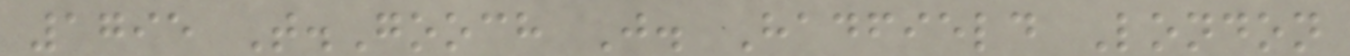1795 T.Gooch J. Hadfield London
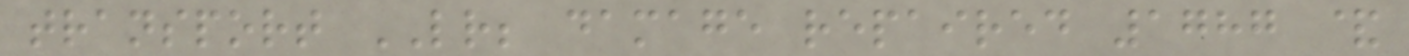transport LR; damage repaired 1787 &
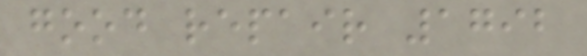good repair 1792
